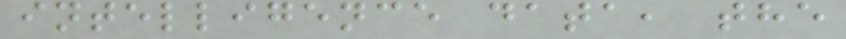intelligence data, the
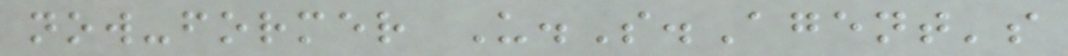now-former U.S.Agent's
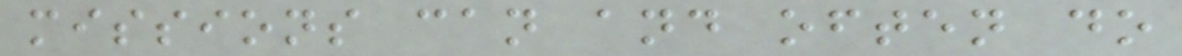missions can and often do
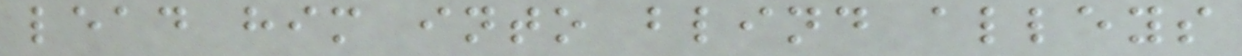lead him into blind alleys
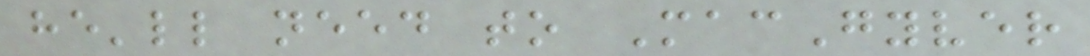he'll need to MacGyver
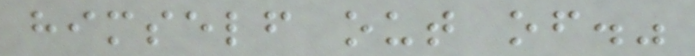himself out of."
